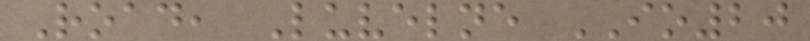Road, Luvelne IO20
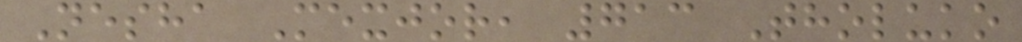Nesha Mexjor, 713 Tholuko
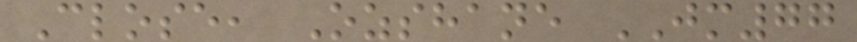Close, Ozshane JM77
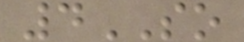4SO
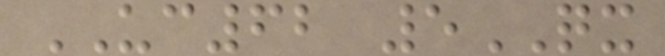UC62 5QX
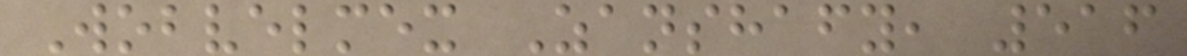Wobvelmex Zanshafy, 516
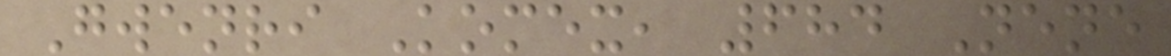Gwenri Komex, 684 Nene
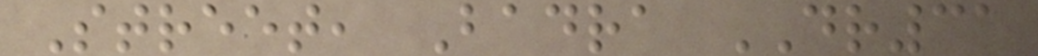Street, Badra DR31
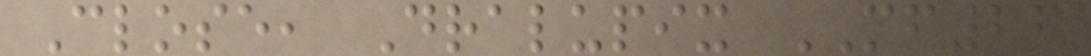Close, Dralupix MF26
